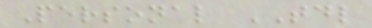Personal TDL
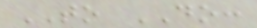TO DO:
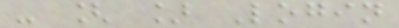- [ ] Login
